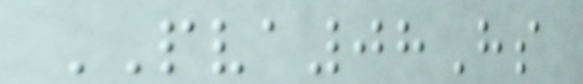PVA08Hs
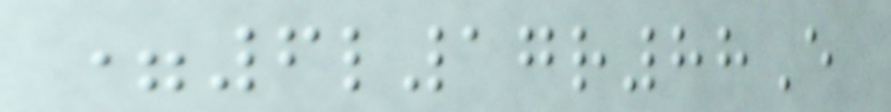=6l17r88E
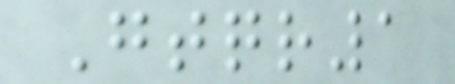Gtqr1
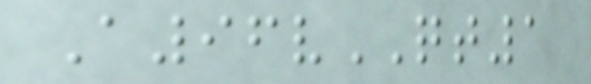A96vQT1
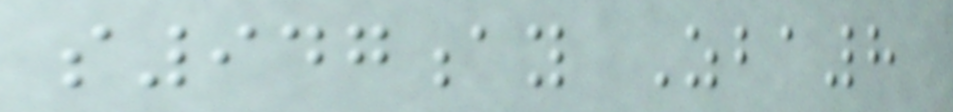s947ay Zba8
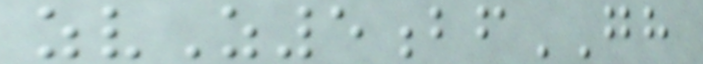zvZ5bfGH
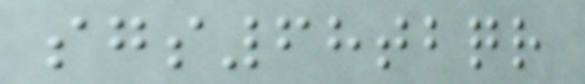sgs68tbqr
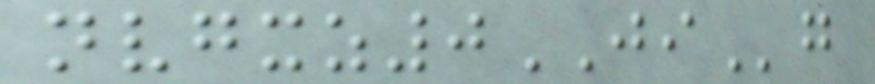nvgxz0JIg
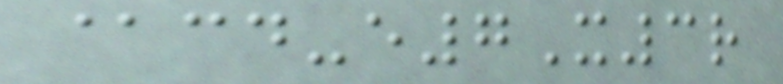@cd-e7X3r
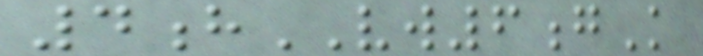4hVW6gK
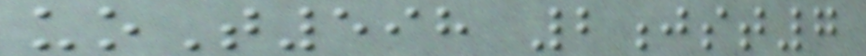uoT598 2jst7
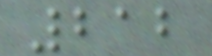212
